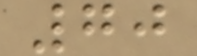70
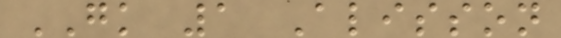GK 1 Alisson
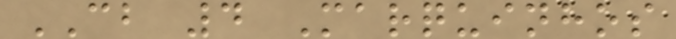CB 4 Marquinhos
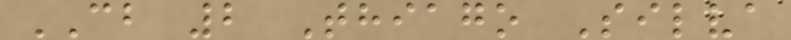CB 2 Thiago Silva
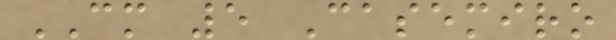CM 5 Casemiro
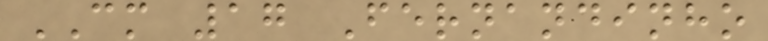CM 17 Fernandinho
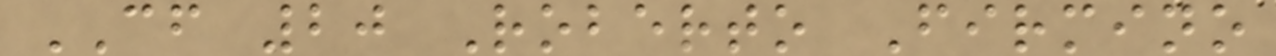CF 20 Roberto Firmino
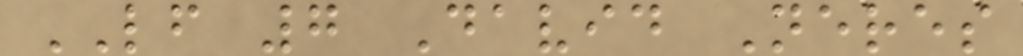LF 7 David Neres
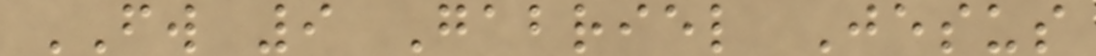FW 9 Gabriel Jesus
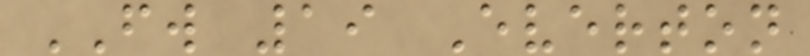FW 19 Everton
